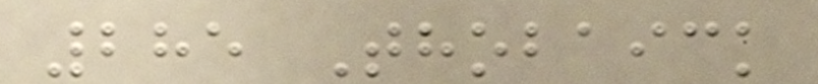285 Thobaick
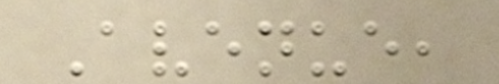Avenue,
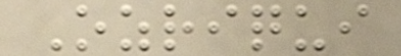Ozriqui
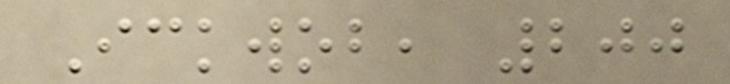Ickwob, 200
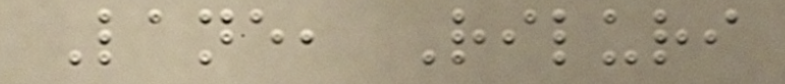Lane, Riluri
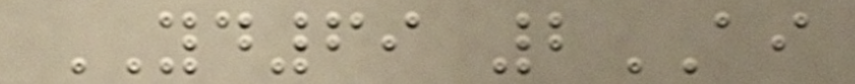YD69 2AI
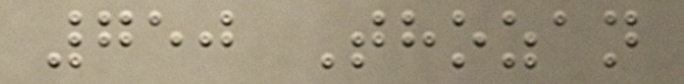750 Thozan
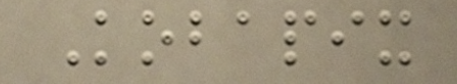Kobapix
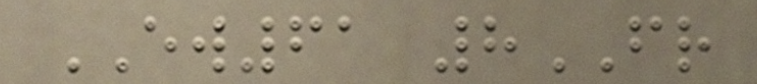EW61 8FR
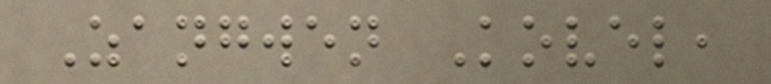Zangwen Kovel,
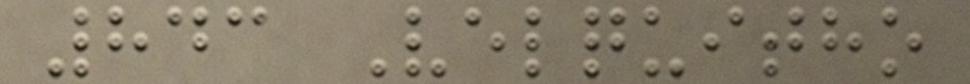843 Velquitho
